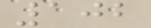102
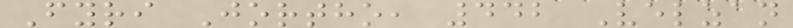Fyri Jortho, 442 Velzan
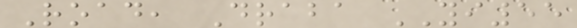Road, Draba YI55
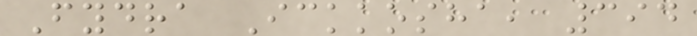Fydra Ickkosha, 394
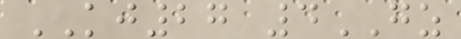KJ27 4GZ
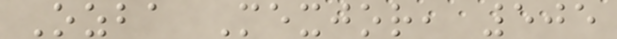Ozba Mexjor, 505
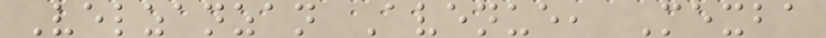Velzanzan Avenue, Mexba
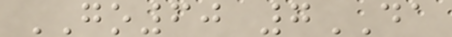GO60 7DA
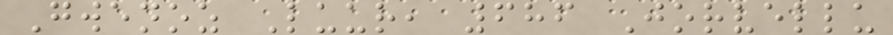Gwenoz Luur, 686 Jorvellu
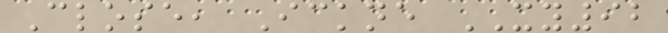Close, Ickne XY92
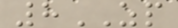8ZP
